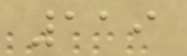119
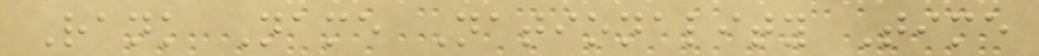Rank Name Nationality Time
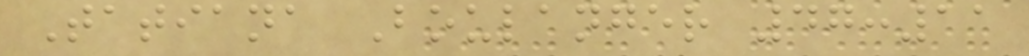Tatiana Boulanger 47:11
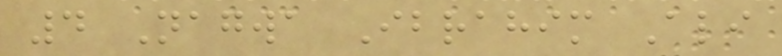4 Nagwa Ibrahim Ali
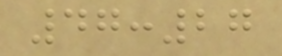47:27
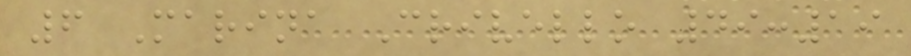6 Marina Crivello 49:19
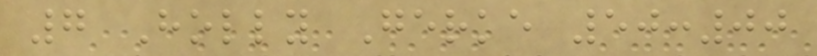7 Holly Gerke 50:00
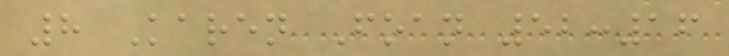8 Karen Foan 52:16
